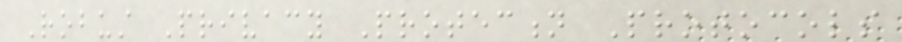Robust Privacy Protection Protocols
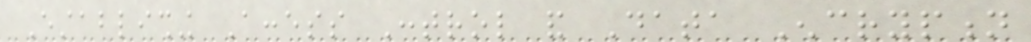Establishing Access Control and Data Encryption
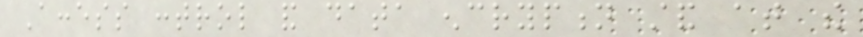Access control and data encryption stand at the
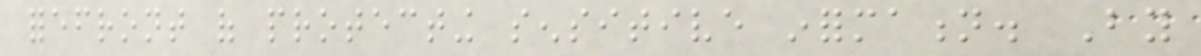forefront of protecting sensitive information. By
